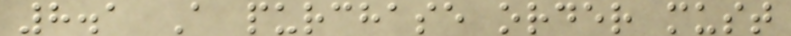8.1 A purchase order must
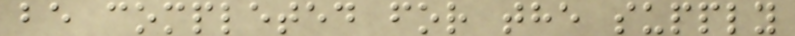be completed for the supply
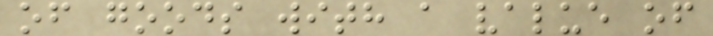of goods with a value of
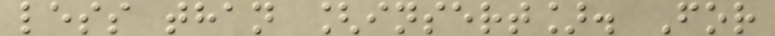less than [insert]. For
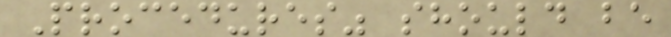Procedures" should be
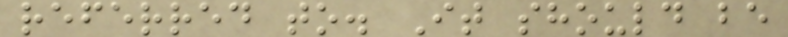referred to. It should be
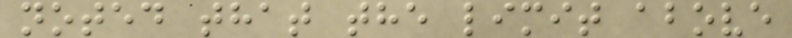noted that the limit above
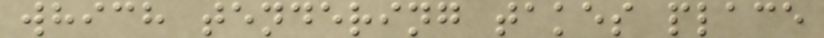which tendering takes place
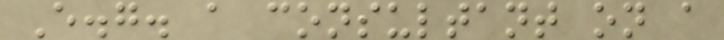E.g. a consultant on a
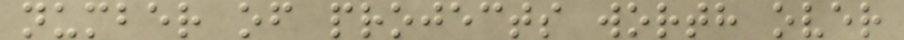number of projects worth over
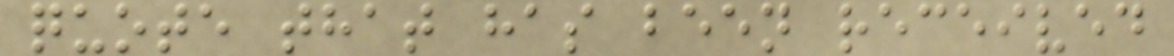quote that has been received
